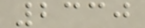2330
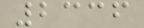2336
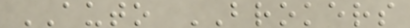AUTO BROKERS
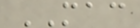MAC
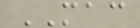MAC
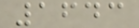1643
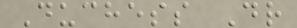Duchess Dr
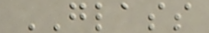GLASS
